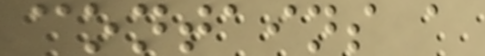contains a
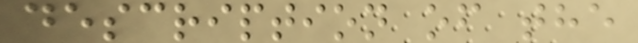description of the
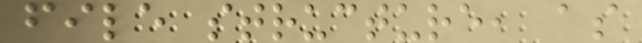file structure, as
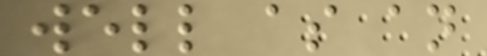well as an
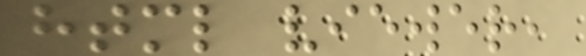html viewer,
